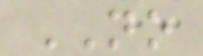NO
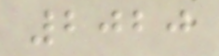2020
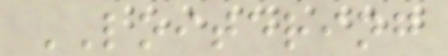LOITERING
